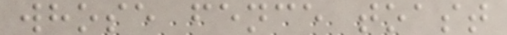whose fence toast
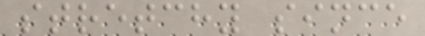stretchy since
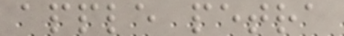apple petra
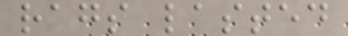rags lasted
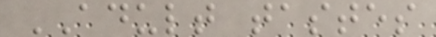ADULT tastes
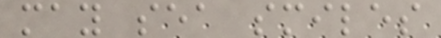may sea smiles
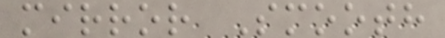mirror Smooth
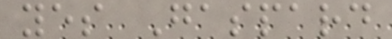yes Gaspard
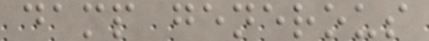damp generous
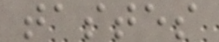tastes
